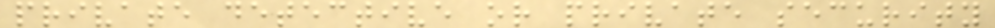private detective or private security
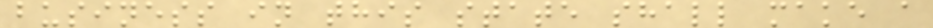business in this state shall make a
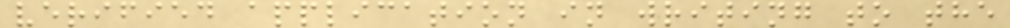verified application in writing to the
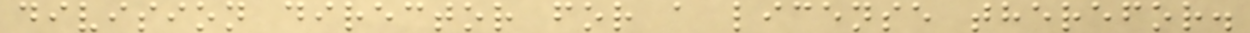division director for a license therefor.
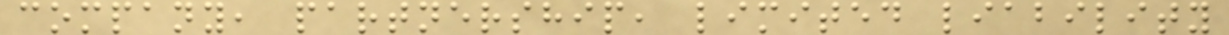company, partnership, limited liability
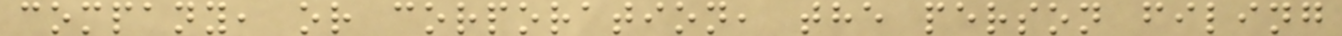company, or corporation, the person filing
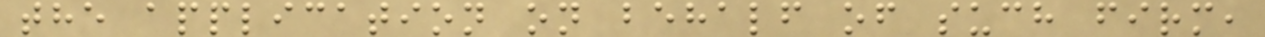the application on behalf of such firm,
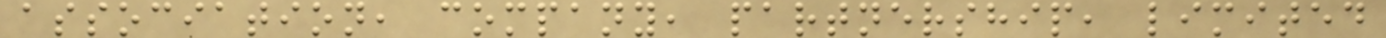association, company, partnership, limited
